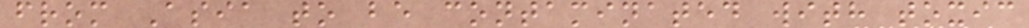from Asia to be contaminated with toxic
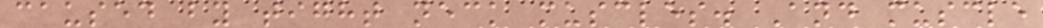caused by tight neck muscles. And muscle
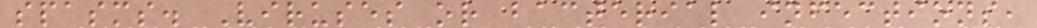spasms. Viruses or bacterial infections,
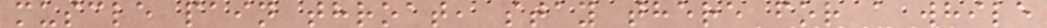muscle pain throat, stay there for a while
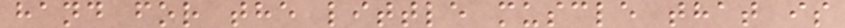hand for the little muscle that is
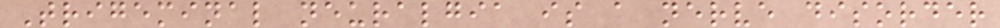Trigeminal neuralgia is a nerve disorder
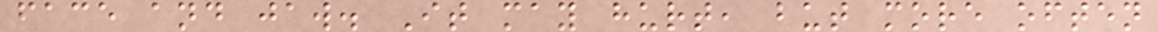face and jaw. It may hurt, but more often
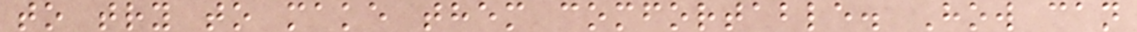to try to make them comfortable. How can
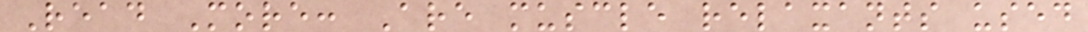Read More: Are muscle relaxants used
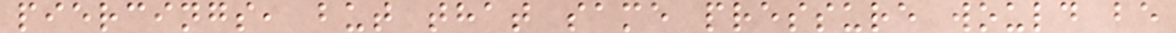piercings, but that same pressure would be
